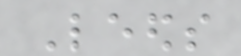Leeds
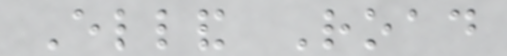Elland Road
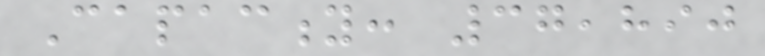Capacity: 37,890
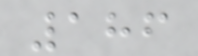186
